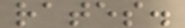rates.
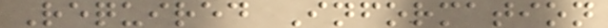Required Information
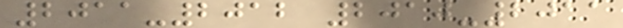2011-2012 2010-2011
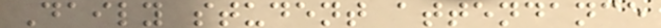Daily student attendance
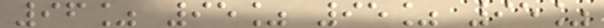96% 95% 95% 95%
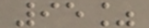95%
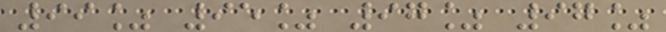99% 95% 97% 97%
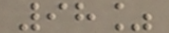98%
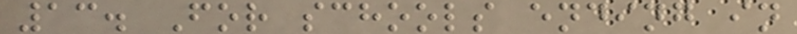13. For schools ending in
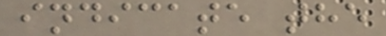indicate the
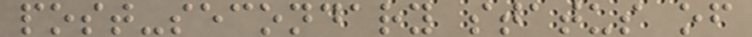post-secondary status of
